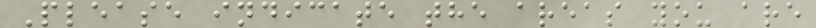Please indicate the areas you are
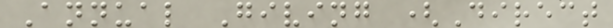Annual Giving (Direct
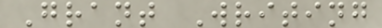Grant Writing
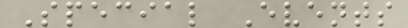Special Events
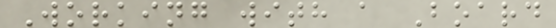Working with a Board
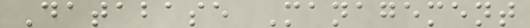Database Management
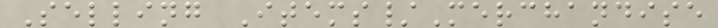Selling Items/Merchandise
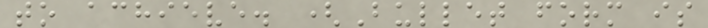to achieve. (Bullet form is
